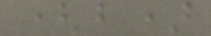(b)
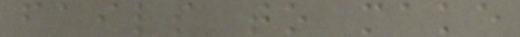fails to make
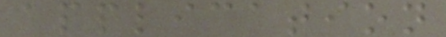application
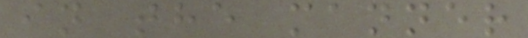in the manner
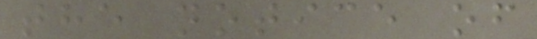the notice of
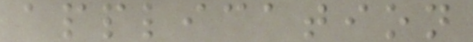application
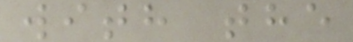with the
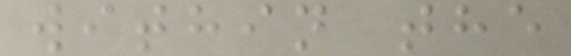within the
